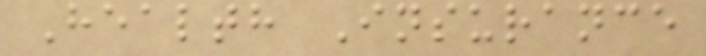Health Insurance
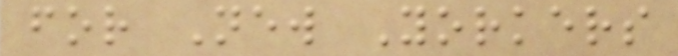for New Yorkers
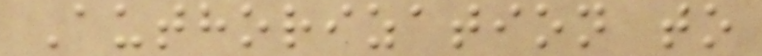Authorization to
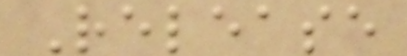Release
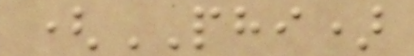(PHI)
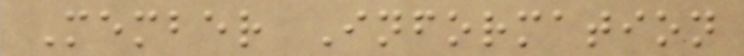Member Information
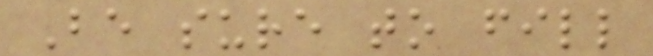Be sure to fill
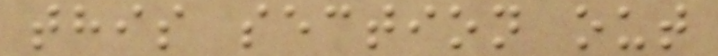this section out
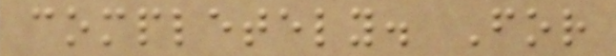completely. For
